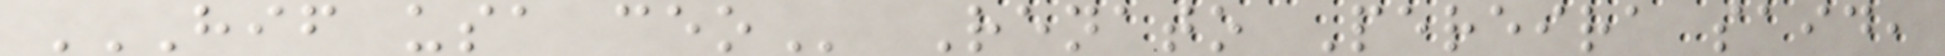HIF USA CEO Renato Pereira said,
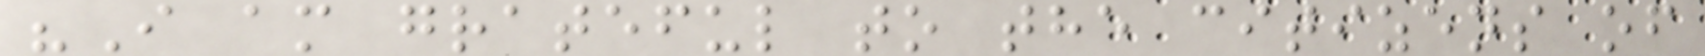"I am grateful to the citizens of
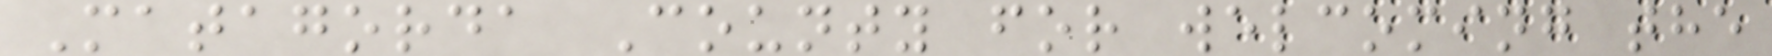Matagorda County for welcoming the
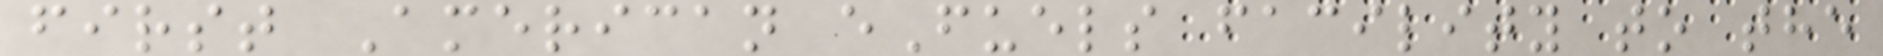first American eFuels facility to the
